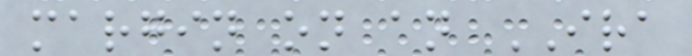margin on an IRA
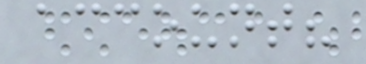account?
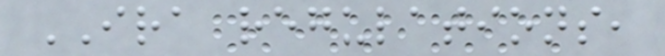IRA regulations,
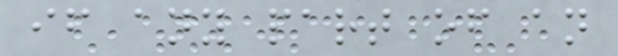if any part of an
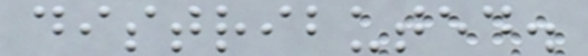distributed.
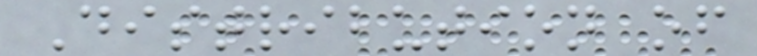Distribution of
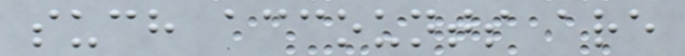such accounts are
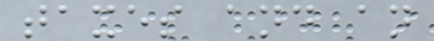taxes and an
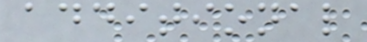additional
